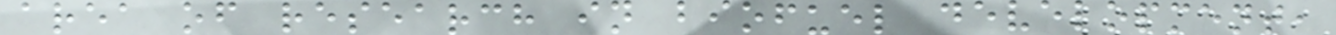area of research in biofuel development,
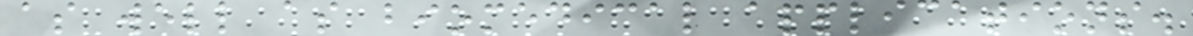as well as biomedical applications.
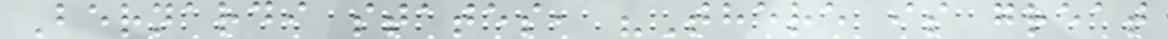Bernardi states, "There is great
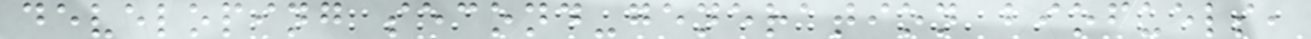developing second-generation biofuels,
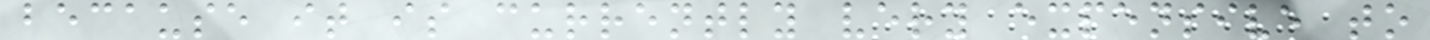because it is currently very expensive to
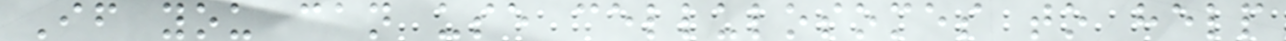If you can use cellulosomes to help
